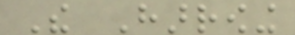The Harrowing
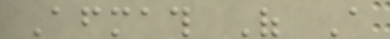Aftermath Of A
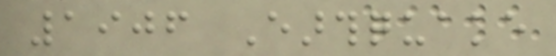1906 Earthquake
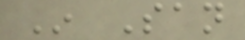In San
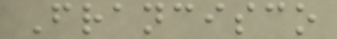Francisco
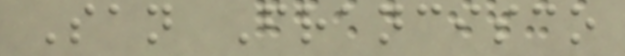San Francisco
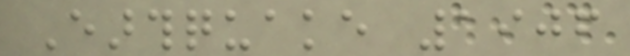Earthquake 1906
